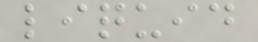liquid
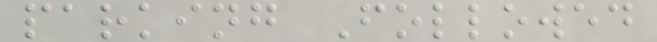parking Followed
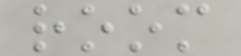room
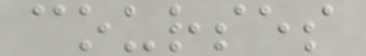courses
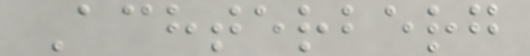Achterberg
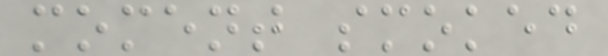moment smoked
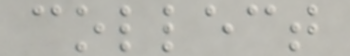collect
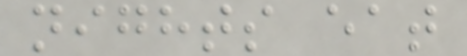nights eat
